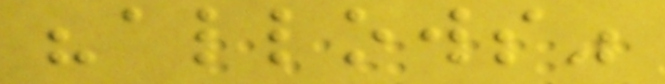"allows"
